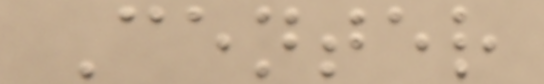Center
